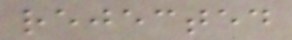rejected
